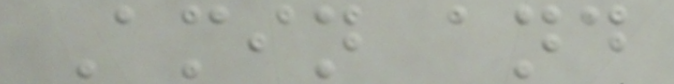Amin and
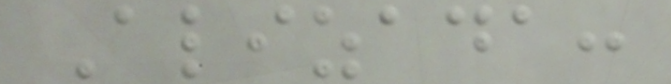Alizada:
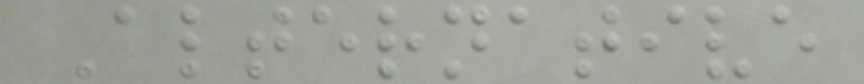Alternative
